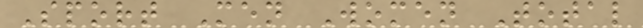Sport Men Women Total
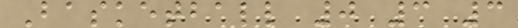Basketball 0 3 3
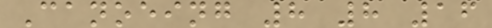Canoeing 8 8 16
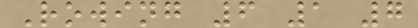Rowing 6 1 7
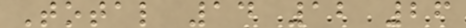Total 14 12 26
